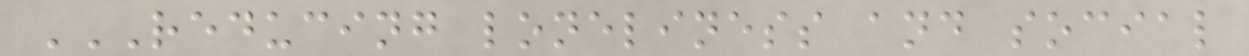REDUCING LONELINESS AND SOCIAL
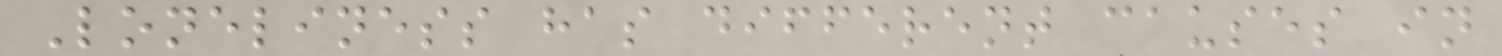Loneliness has different causes in
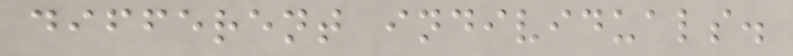different individuals.
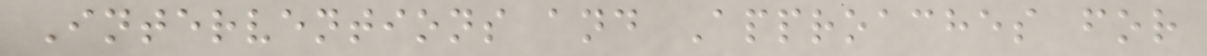Interventions and Approaches for
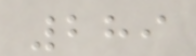289
